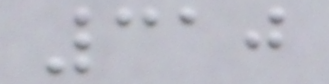310
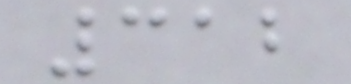312
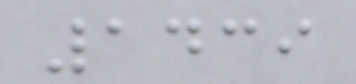1439
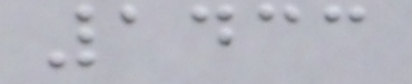1433
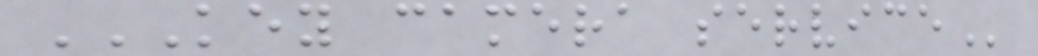KEY CAMERA SERVICE
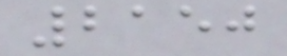2150
